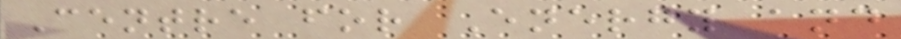Centre for Energy and
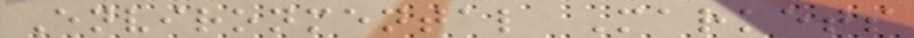Environmental Markets
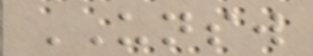UNSW
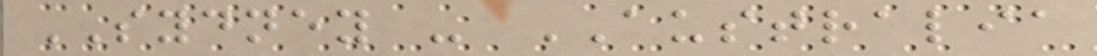SYDNEY - AUSTRALIA
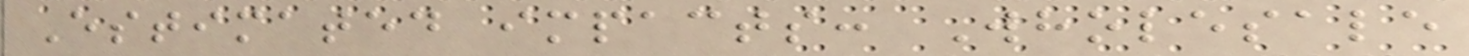Estimated impacts: Wholesale
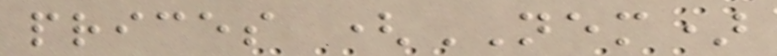prices (NEM)
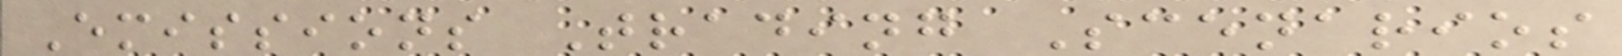Emissions Trading Scenarios
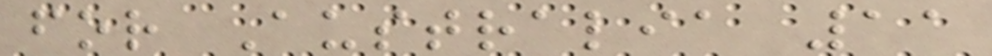for Australia 11
